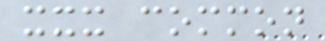xxx common
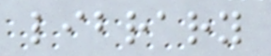library
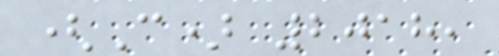(C) 2018,
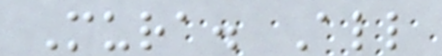Mura. All
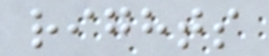rights
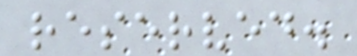reserved.
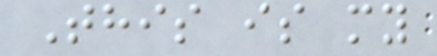This is my
